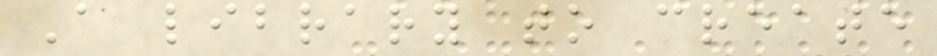A library to create
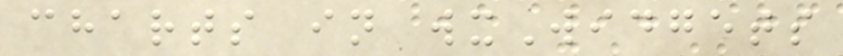charts in wxWidgets
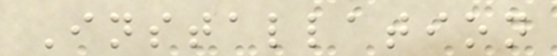Installation
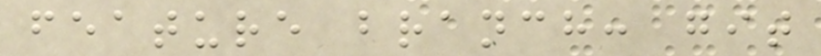feature branch: git
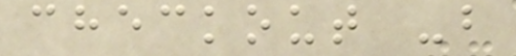checkout -b
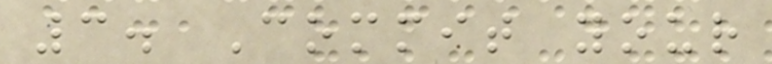3. Commit your
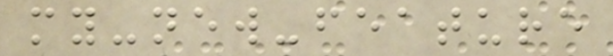my-new-feature
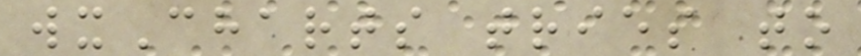wxCharts tries to
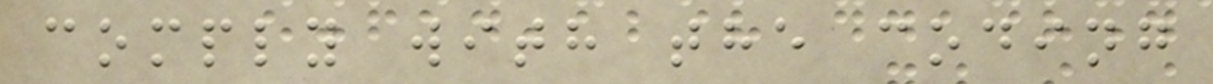comply with the coding
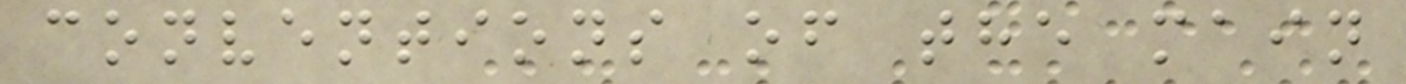conventions of the main
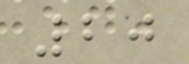20
